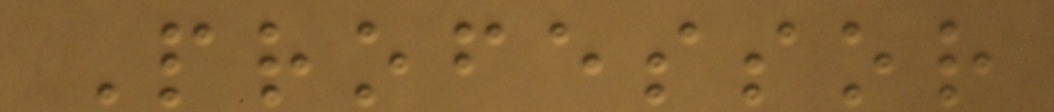Professor
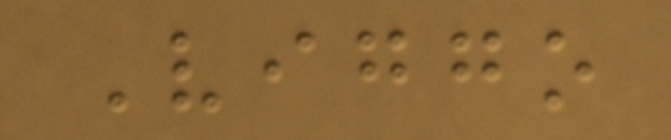Viggo
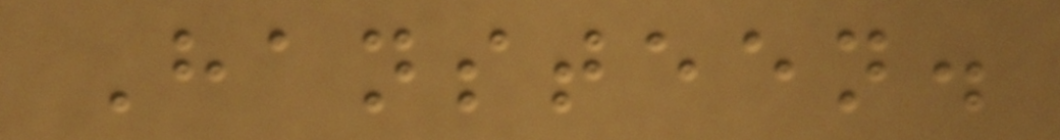Hansteen.
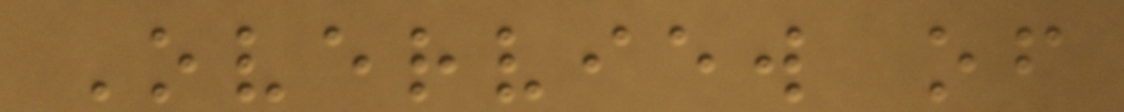Overview of
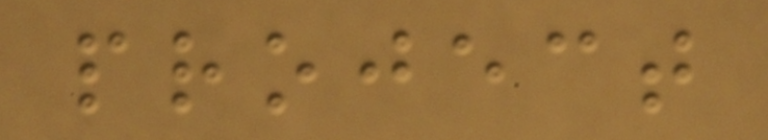project
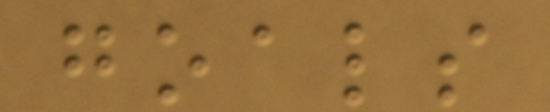goals
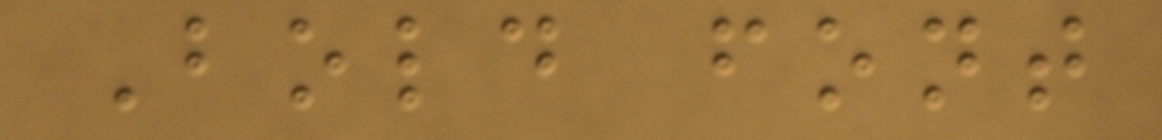Bold font
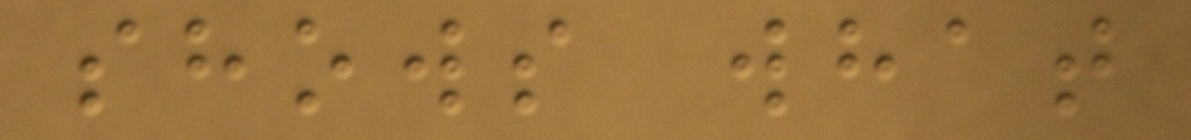shows what
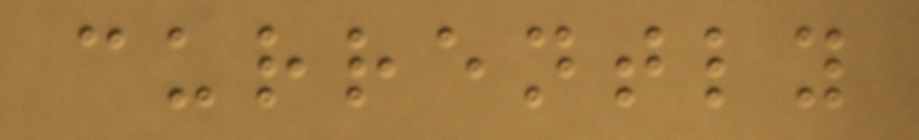currently
